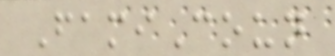FamiCoun
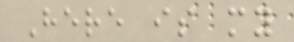Here is my
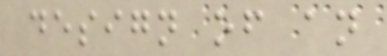design of an
